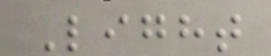Light
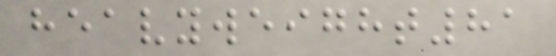heavyweight81
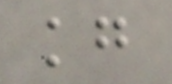kg
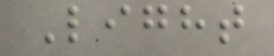Light
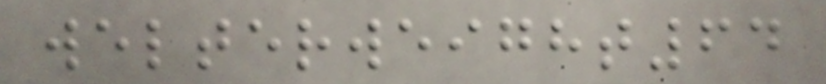welterweight64
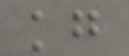kg
